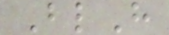BlH
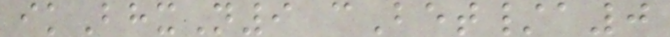ikBhxN9 cBet/a0
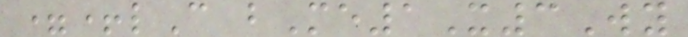=+lC bMe1X3Wy
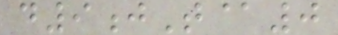d9jT@0
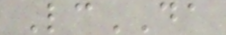LcDA
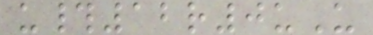u#12r0uU
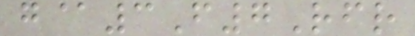g@3F7Rfr
